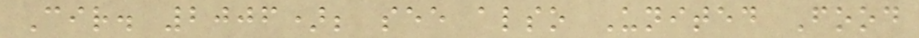Cir. 2006); see also United Food
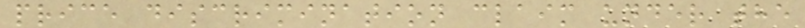price discrimination claim under the
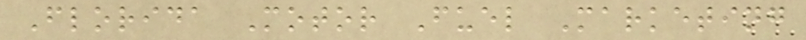Florida Motor Fuel Marketing
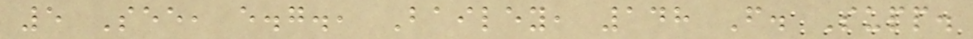5 See, e.g., Bailey, 148 F. Supp.
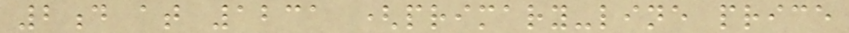2d at 1231 (primary-line price
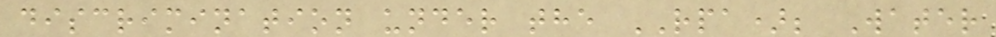discrimination under the RPA); Water
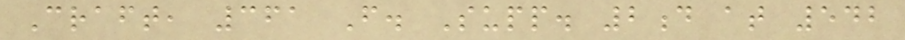Craft, 361 F. Supp. 2d at 542
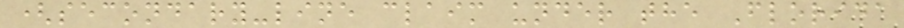(secondary-line claim under the Florida
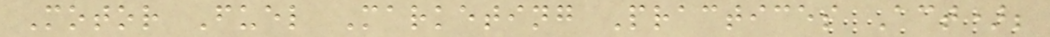Motor Fuel Marketing Practices Act);
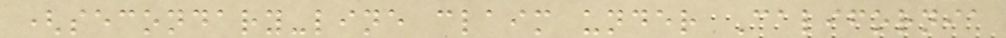(secondary-line claim under California
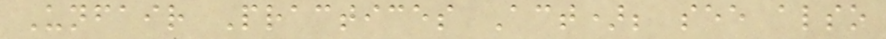Unfair Practices Act); see also
